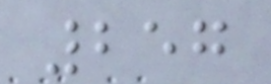257
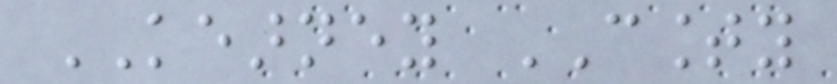KEARNEY COUNTY
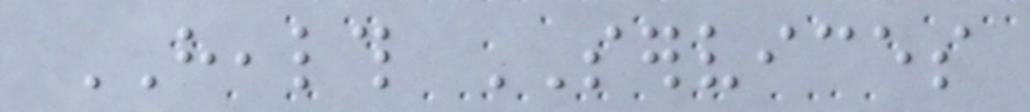HEALTH SERVICES
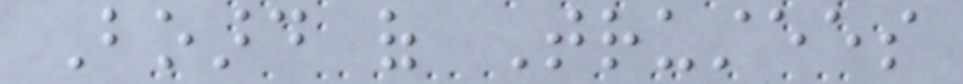Board of Trustees
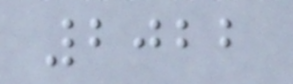2022
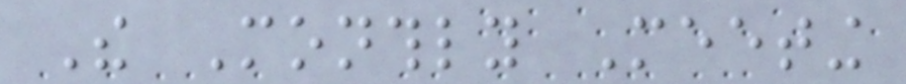The Monthly Meeting
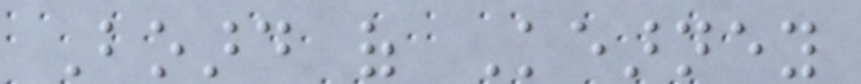Board of Kearney
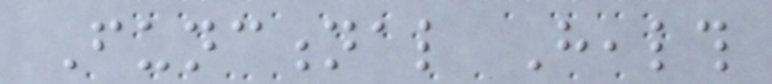Functional Health
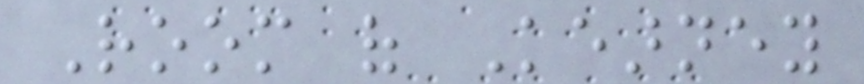Room of Kearney
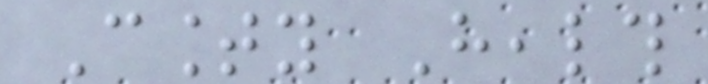County Health
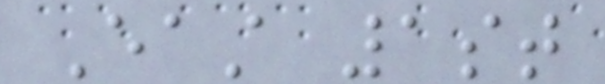East 1st
